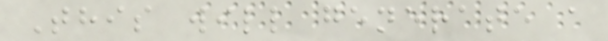This will generate a
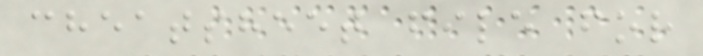cheatsheet file for
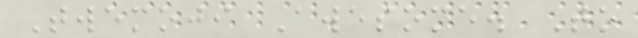Twemoji Awesome. To
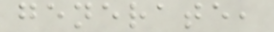generate,
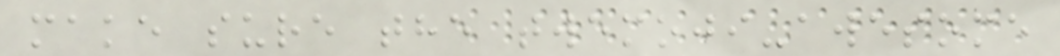make sure the twemoji-awesome
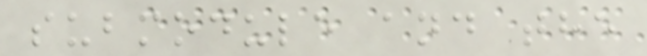submodule and the
